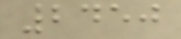2450
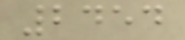2454
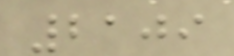2109
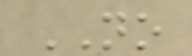NO
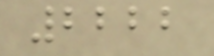2222
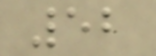52
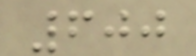600
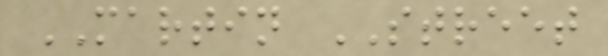MARTIN STREET
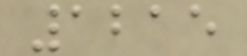1215
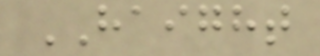HAIGHT
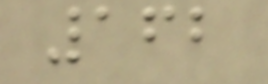162
